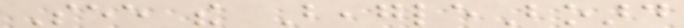See the BeagleBoard
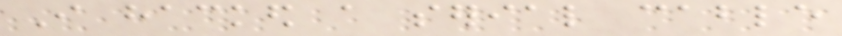I hacked a serial cable
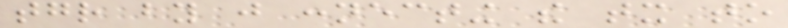together by just connecting the tx to
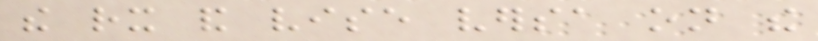the rx and vise versa on the
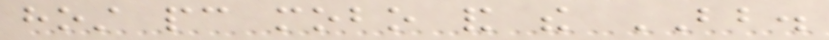host pc mobo and the BB.
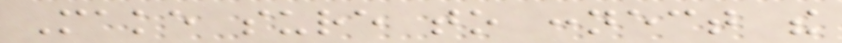Make sure to connect the
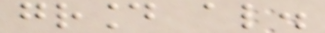ground also.
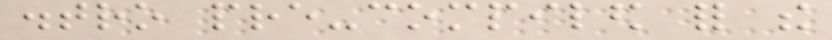distro pre-compiled for the
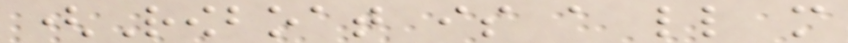(Rowboat is a little more
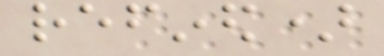refined)
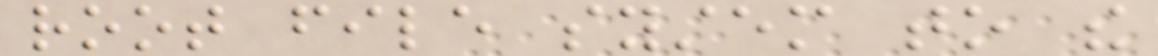root file system to the
